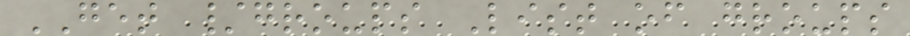GET /groups List of groups
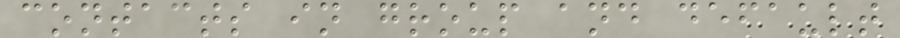contacts in group and default
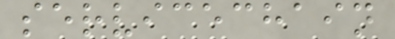servicechain
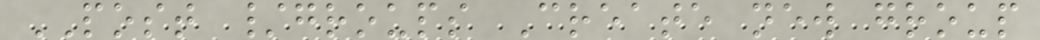POST /groups Create new group
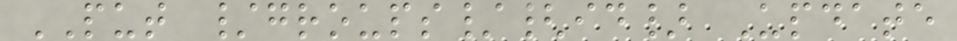PUT /groups/{id} Update
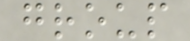group
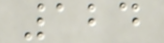124
